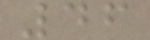46
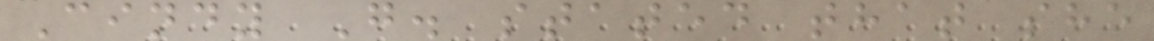Cindy G. stated that she
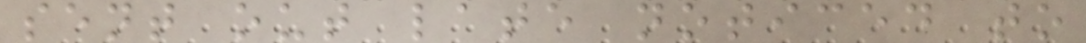sent out late noticed to
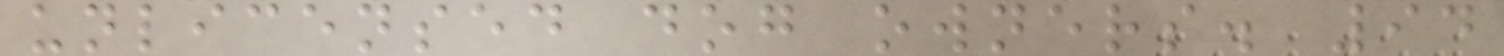unlicensed dog owners. 94
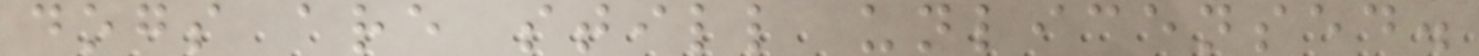dogs are still unlicensed.
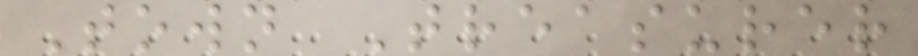Town Treasurer
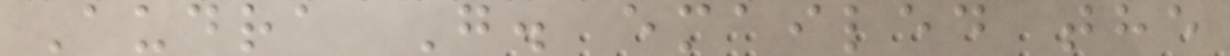Audra G. emailed the
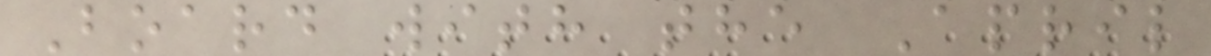Board with the April
